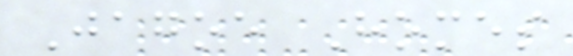Jagoe Homes
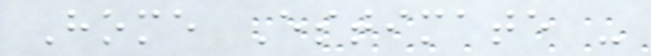Home Estimate -
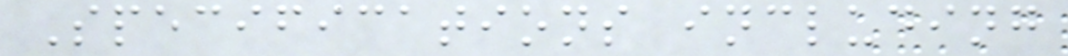Specifications including
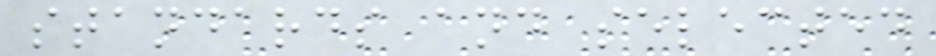standards and selected
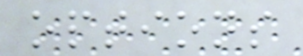options
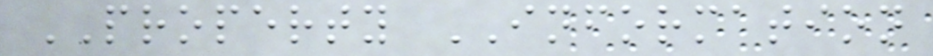PROPERTY INFORMATION
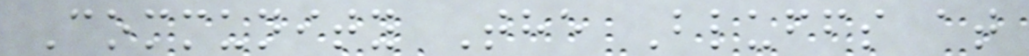Community The Bluffs at
